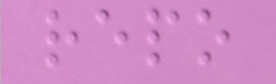repo
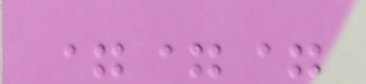===
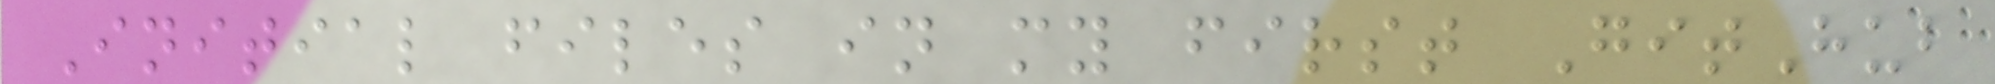Initial files in my first GitHub
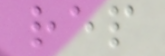rep
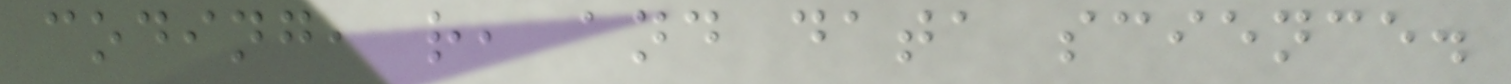coding, r, and data science.
